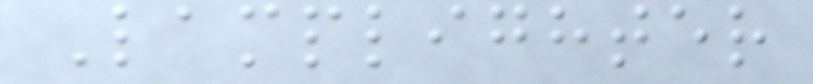Lamplighter
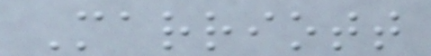Marriott
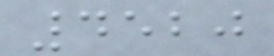4520
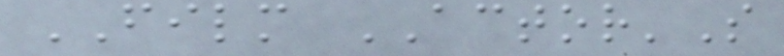FILM ACTOR'S
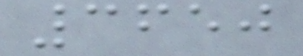3650
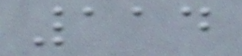114
